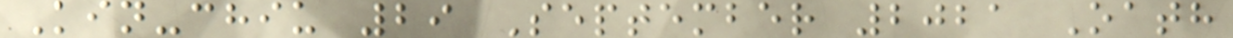Kin-chiu 29 September 2021 Oath
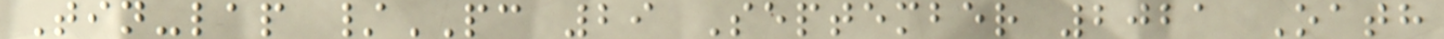Tin-lap /PC 29 September 2021 Oath
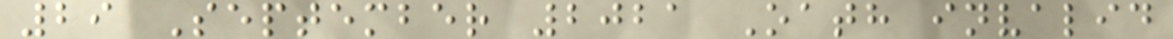29 September 2021 Oath invalid
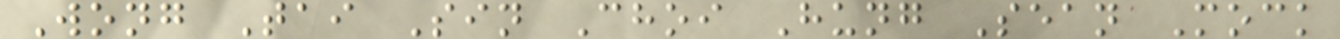Wong Tai Sin Choi Hung Sean Mock
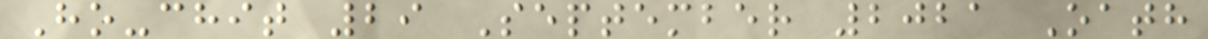Ho-chit 29 September 2021 Oath
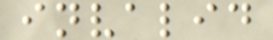invalid
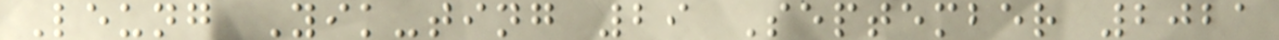Leung Yik-ting 29 September 2021
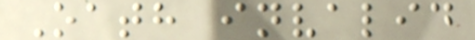Oath invalid
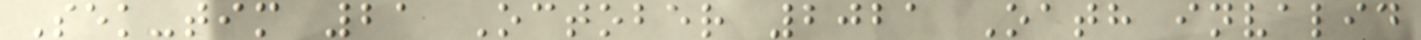Sek-tim 21 October 2021 Oath invalid
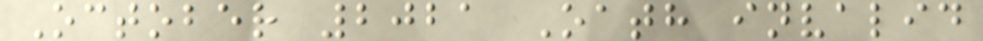October 2021 Oath invalid
